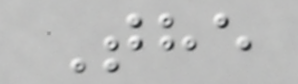The
